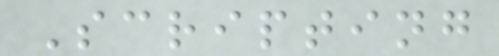Scripting
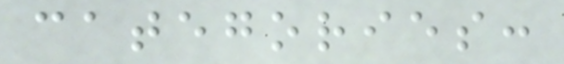categories:
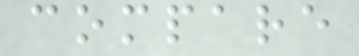compare
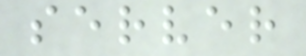server
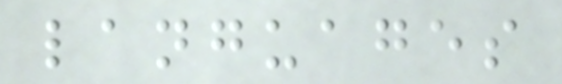languages
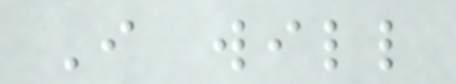I will
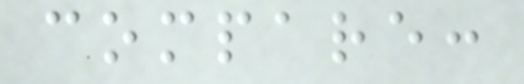compare:
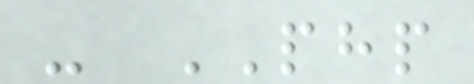- PHP
